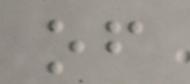of
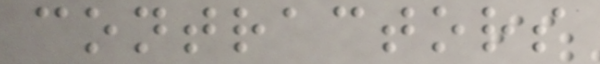contractors
